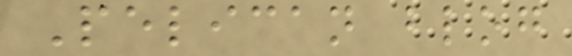Pelican blog
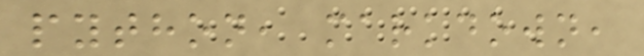python, markdown,
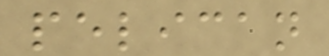pelican
